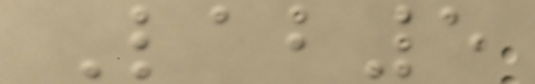Lab5
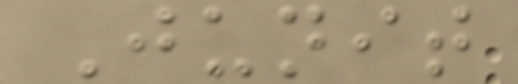Junit
